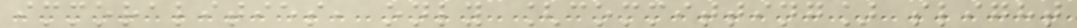immoralities, only [committing] slight
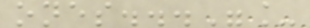ones..."_
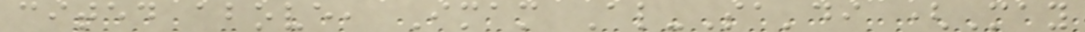cited above, Imam Al-Sa'di (May
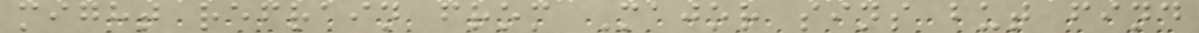might refrain from Major sins but find
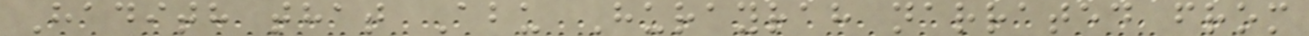Hadith that Abu Hurayrah narrated from
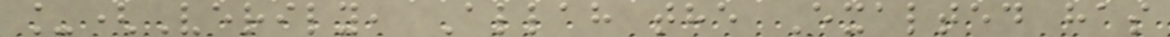_(Verily, Allah the Exalted has
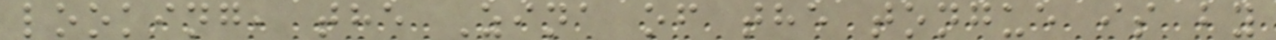looking, the Zina of the tongue is by
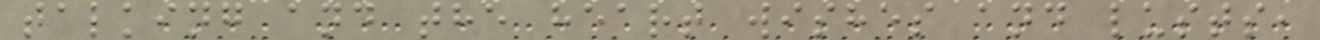talking and the heart wishes and lusts,
